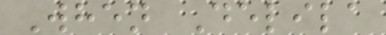When Delila
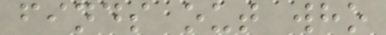finds out who
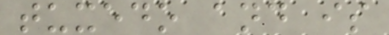tuxedo and is
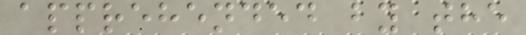apprehended by the
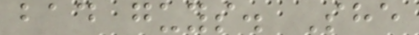bad guys. She
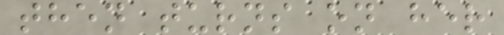then turns on her
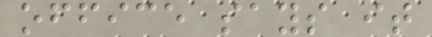office says it
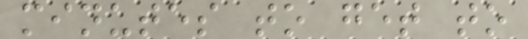minutes to get to
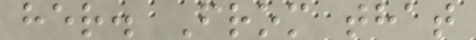her. From that
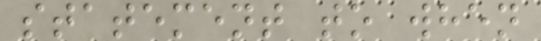statement to when
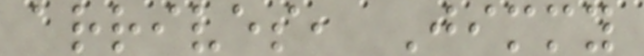arrives, Jimmy
